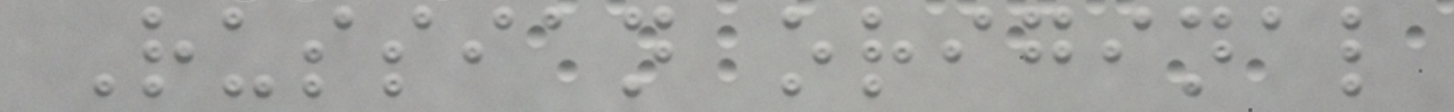Russian original
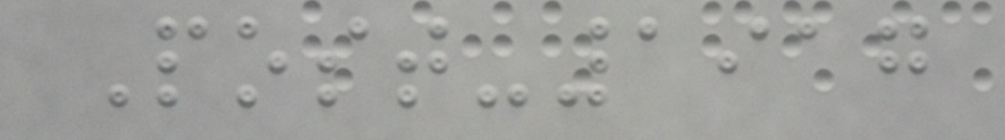Post-1917
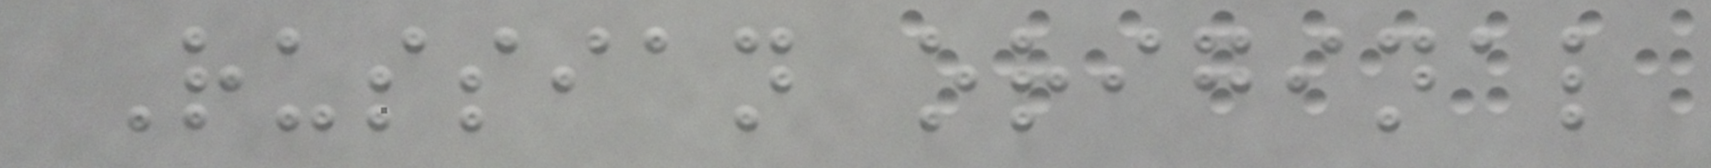Russian original
